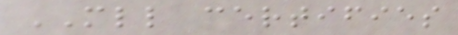MLL certifies
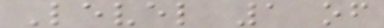Level 1 of
